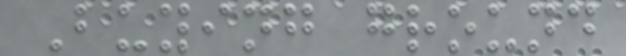Buying ground
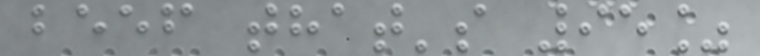beef that's 95%
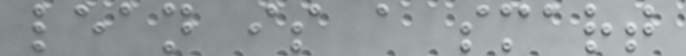lean is a smart
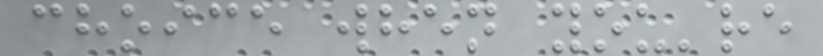choice when you're
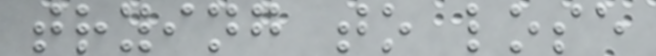trying to lose
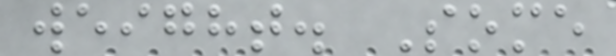weight. Some
